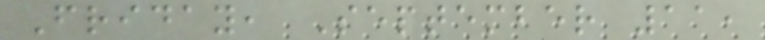Friday, September 11,
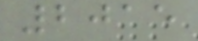2015
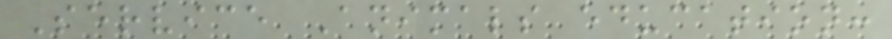Service Animals education:
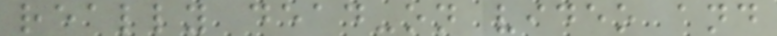really dead-on video and
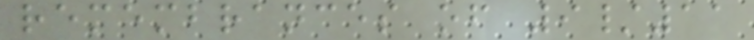remembrances of 9/11
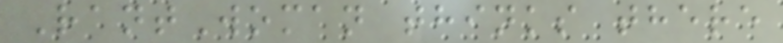RantWoman thinks there
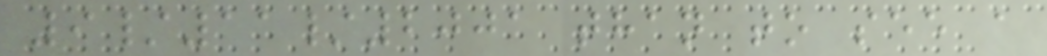9/11/2001 than to see a
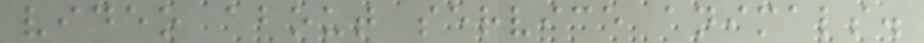video about service animals.
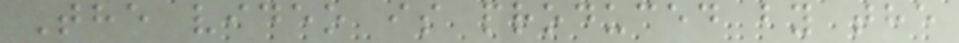The video is produced by the
